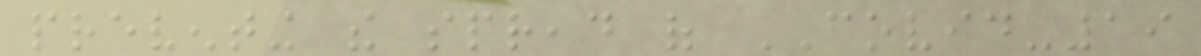preventing the spread of COVID-19
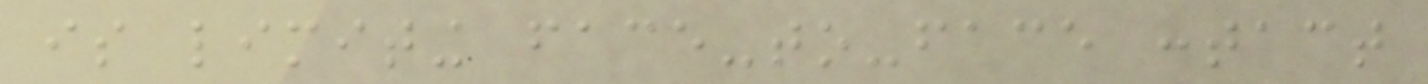is limiting face-to-face contact
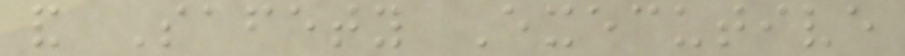and Safety Executive
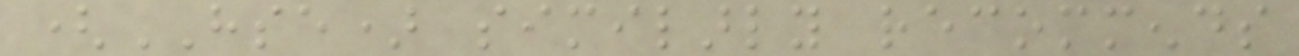(HSE) similarly recommends
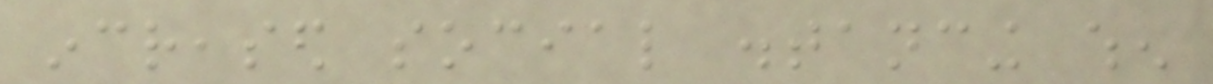increased social distancing when
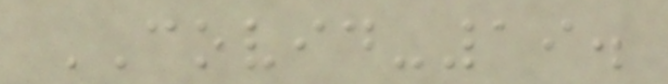COVID-19.
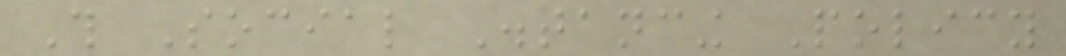This Social Distancing Policy
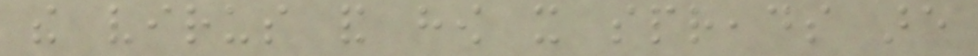the virus and how it spreads are
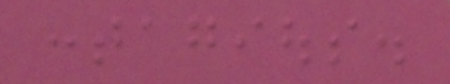contagious.
